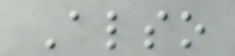Also
